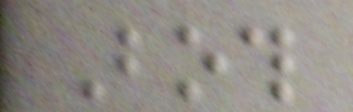Both
